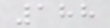188
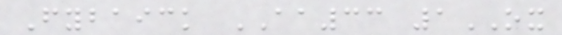Fybaick AA33 1OX
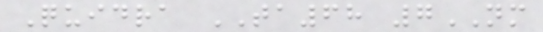Quidra TA68 7NM
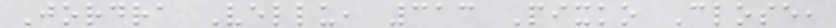Jordra Vellu, 313 Pixko Close,
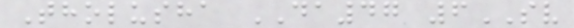Tholusha DA47 6SV
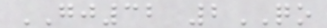GJ32 2QO
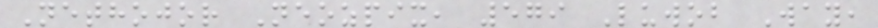Nethojor Neozpix, 579 Luwob Way,
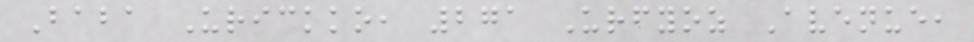Baba Urickko, 271 Urfyoz Avenue,
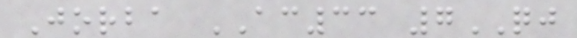Jorba AC33 7QJ
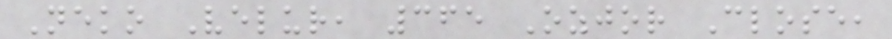Neko Velur, 365 Ozjor Close,
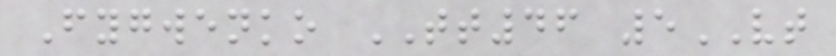Fygwenko TT46 5VT
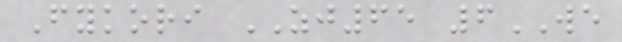Fykori ZJ65 6WE
